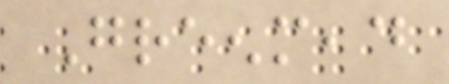Greenmead
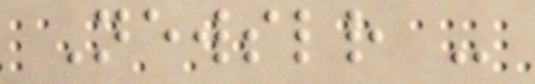Newsletter -
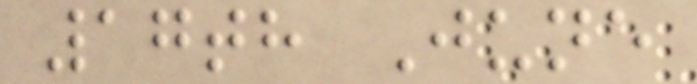17th June
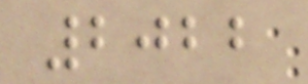2022
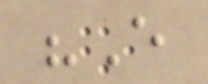"Every
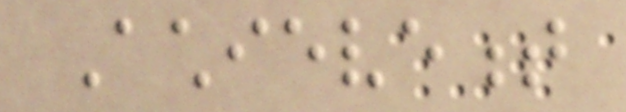Achievement
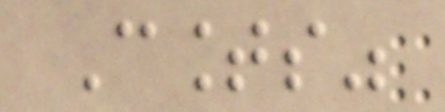Counts"
